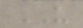US
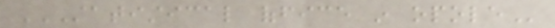STATISTICAL OFFICE IN OPOLE
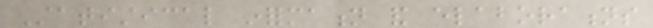Statistical information and elaborations
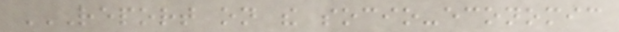REPORT ON THE SOCIO-ECONOMIC
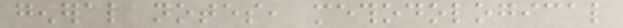general notes, methodological
